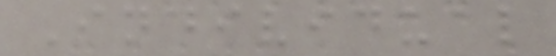Individual
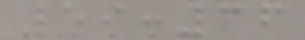59:36
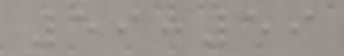59:59
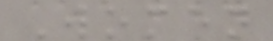Women
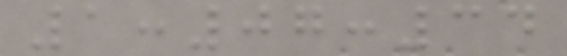1:07:34
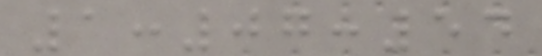1:07:54
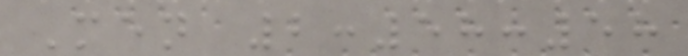Men 2:58:58
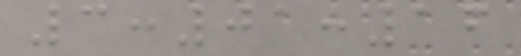3:01:16
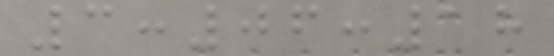3:06:18
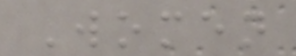Women
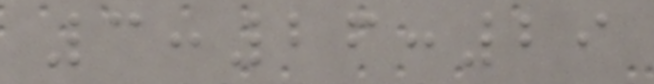3:26:29
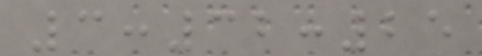3:32:25
